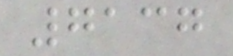7137
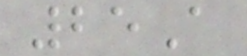25A
